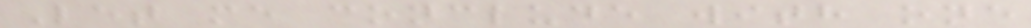Let me conclude with one
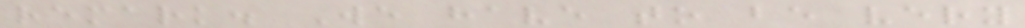remark. We have to be very
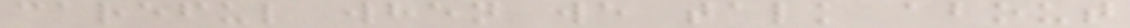careful when we talk about
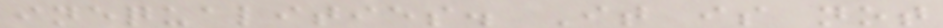inequalities. It is not
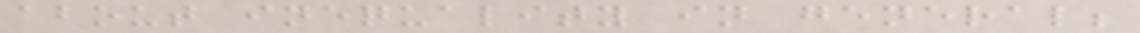about inequality in general;
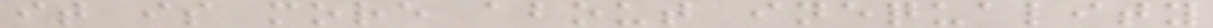it is more about inequality
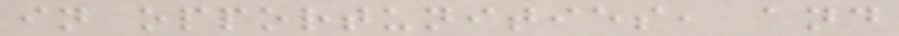in opportunities, and
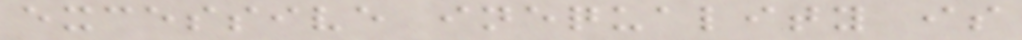excessive inequality is
